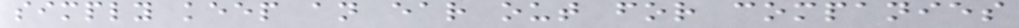simply keep an ear out for companies
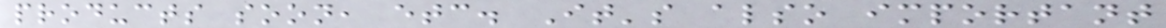products soon, etc. It's also important
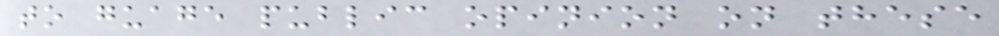to guage public opinion on these
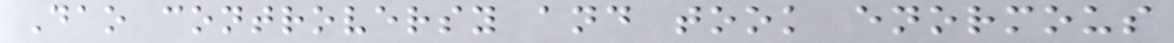Dao controversy and took enormous
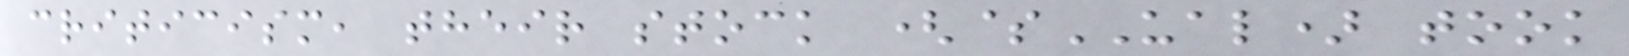criticism, their stock ($UAL) took
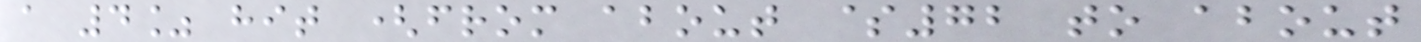a 4% hit (from about $72 to about
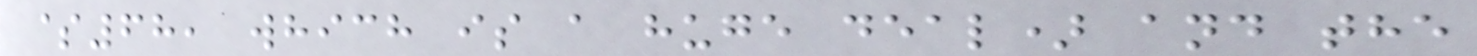$68, which is a huge deal) and the
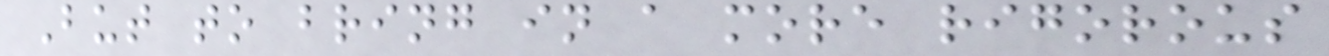But to bring in a more rigorous
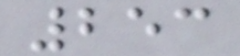253
